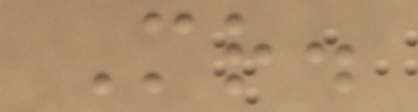Mr.
